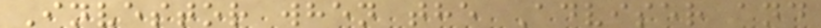Investor when the Adviser and
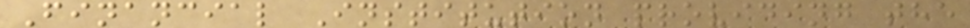Financial Institution providing the
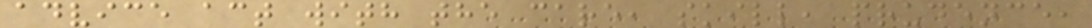advice act with the care, skill, prudence,
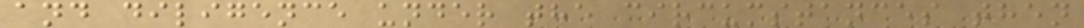and diligence under the circumstances then
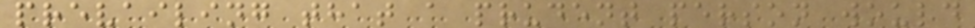prevailing that a prudent person would
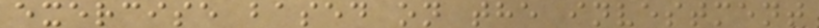exercise based on the investment
